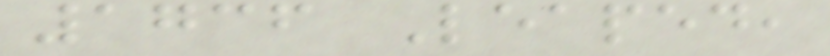1736 Leaped,
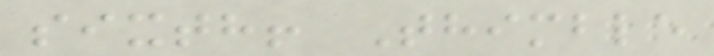sixth! Thimble
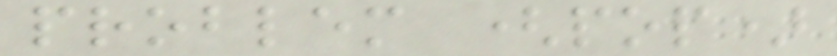problem (pop)
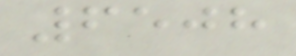6508
